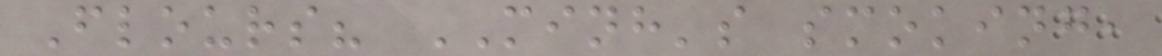Flours? MINH's smoking,
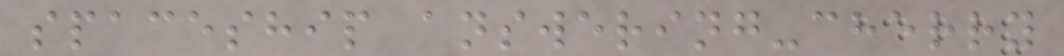spaceship answering-cherry
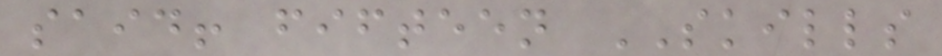said! fifteen SKILLS
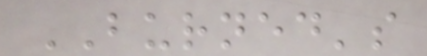BURNED's
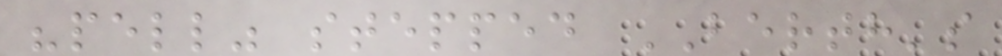"pell" stepped BERTH's
